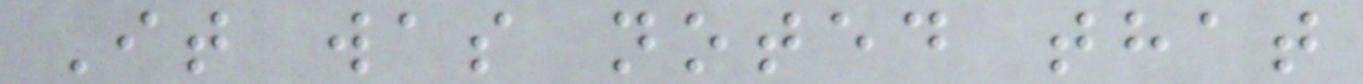It was noted that
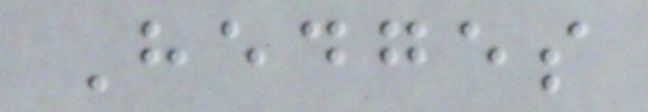Hedges
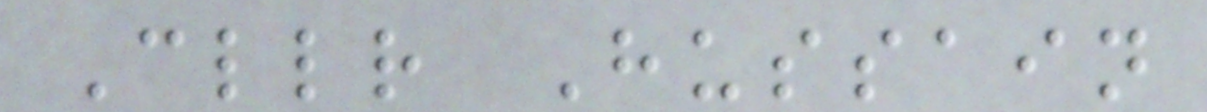Cllr Hussain
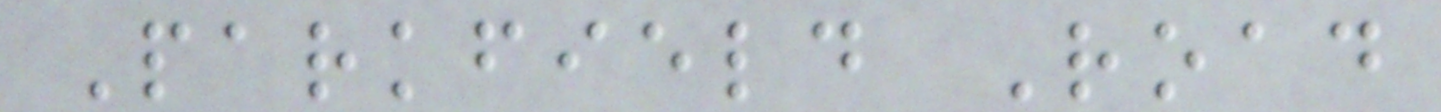Parkfield Road
